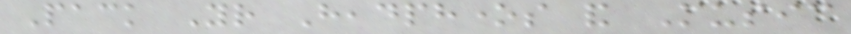Pack Your Headphones and Music
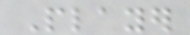Player
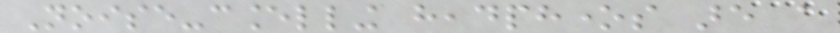Noise-cancelling headphones are a
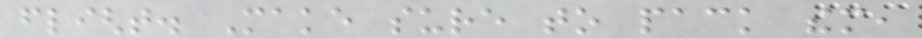flight. Make sure to pack them,
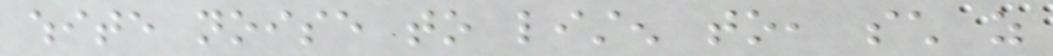white noise to listen to, such as
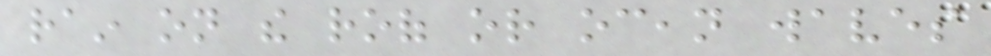rain on the roof or ocean waves
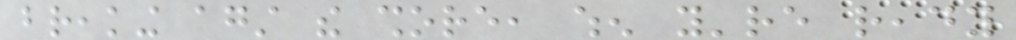breaking against the shore, when you're ready
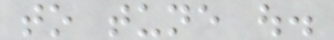to tune out.
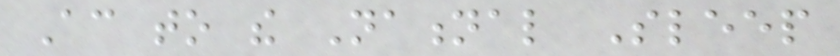According to the National Sleep
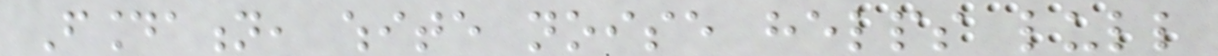Foundation, white noise helps lull
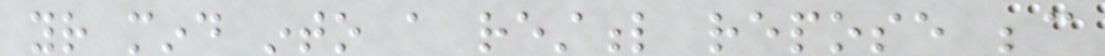your mind into a restful repose because
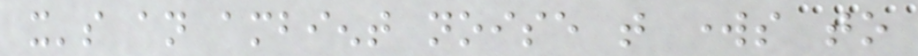it's an ambient noise that works to
